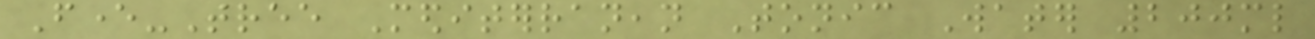Fever-Tree Mediterranean Tonic Water 200ml
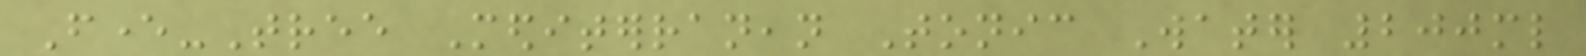Fever-Tree Mediterranean Tonic Water 200ml
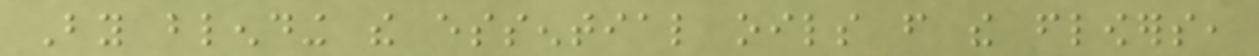By blending the essential oils from the flowers,
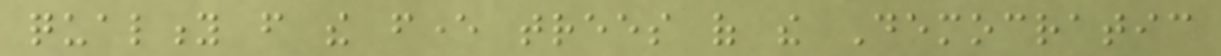quality from the fever trees of the Democratic
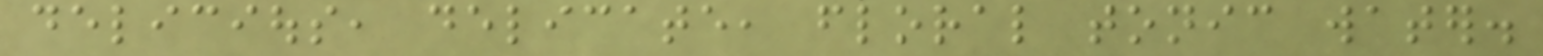delicious, delicate, floral tonic water.
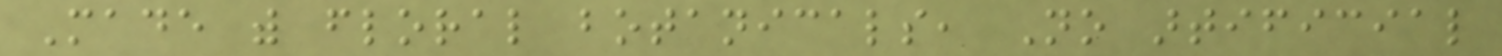Made with floral botanicals, No artificial
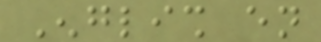English en
